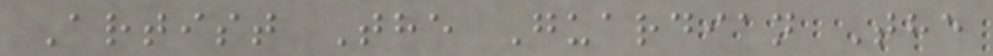Artist The Guardian The
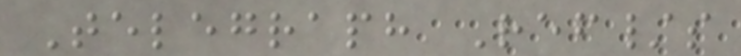Telegraph Ref/s
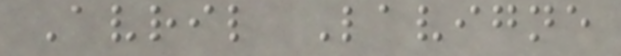Avril Lavigne
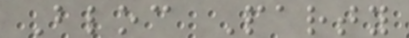Bloc Party
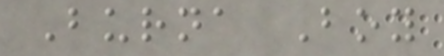Burna Boy
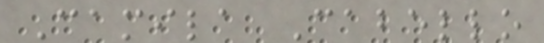Camila Cabello
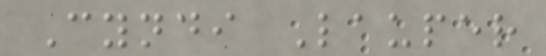Cyndi Lauper
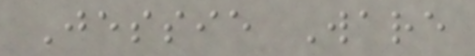Jessie Ware
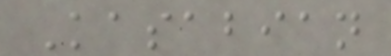Kasabian
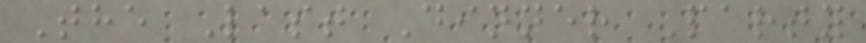The Last Dinner Party
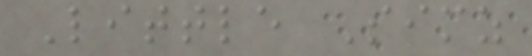Little Simz
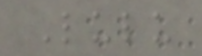Lulu
